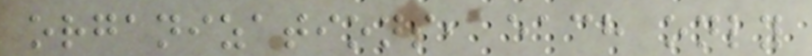organizations, each only
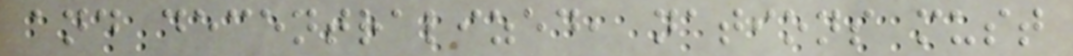and decentralized, nations must
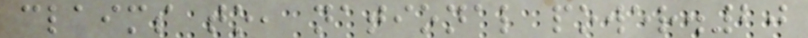claims to, national power.20
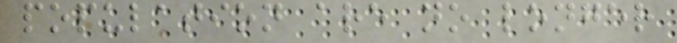population are no longer
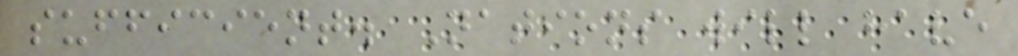sufficient. Nations will have
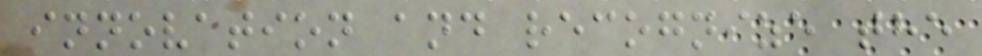innovation and recognize the
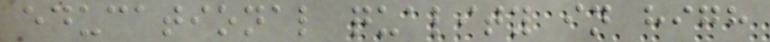educational quality in high
